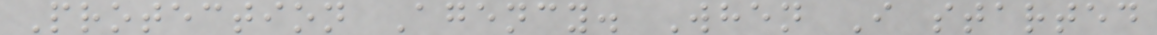Protection Agency. When I started
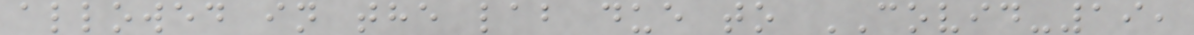allowed in the lab due to COVID-19,
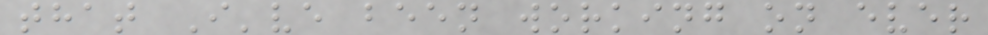that I've been working on ever
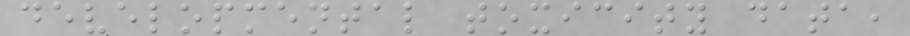developmental toxicity data,
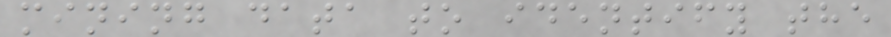mining data to identify the
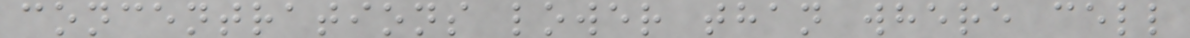concentrations lower than where cell
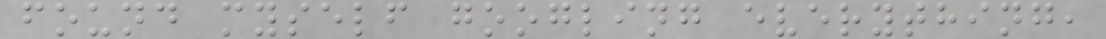found myself googling everything,
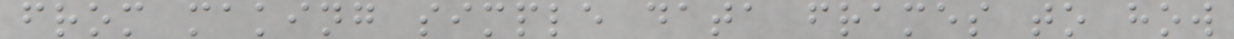from making simple data frames to how
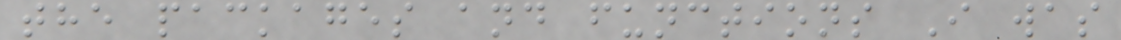the packages and functions I was
